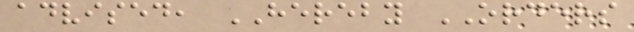advised, HEREBY ORDERS
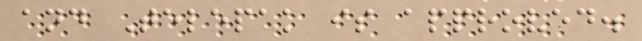and Telepak is approved.
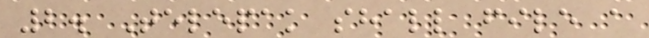2. Telepak shall file a
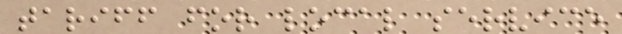tariff for local service
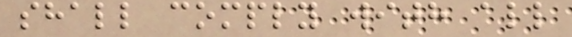shall comply with all
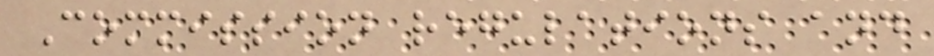Commission regulations and
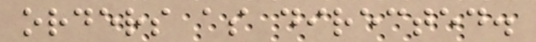orders as directed.
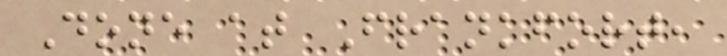Done at Frankfort,
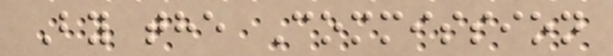By the Commission
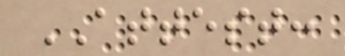ATTEST:
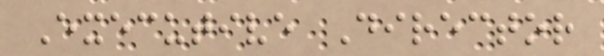Executive Director
